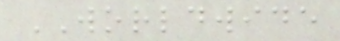WORLDWIDE
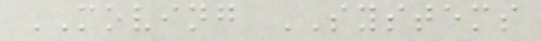MOVING SYSTEMS
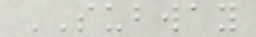SUBWAY
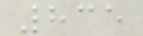835
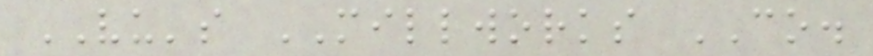VU's MILLWORKS CO.
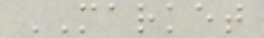MARKET
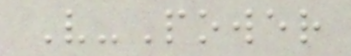V-Power
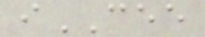iCEE
